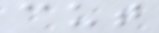cut
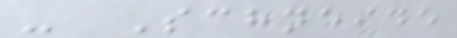- Schneide
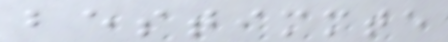bestimmte
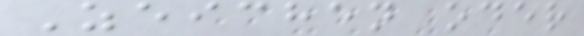Zeichen oder
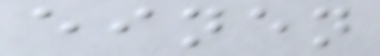einen
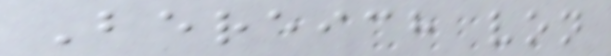Bereich von
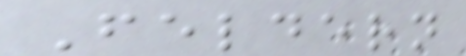Feldern
